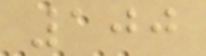100
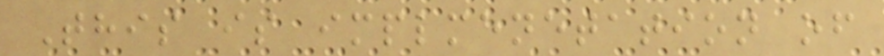This is implmenetation of
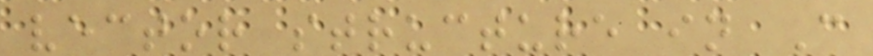vector structure in C
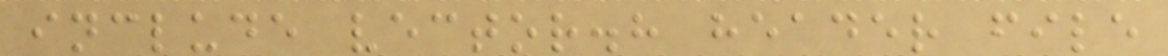include vector.h header file
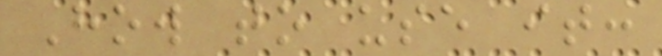How to use it:
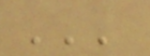'''
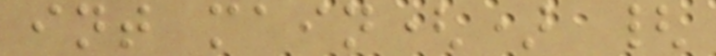int main() {
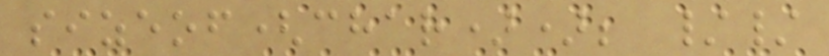sizeof(char)); //
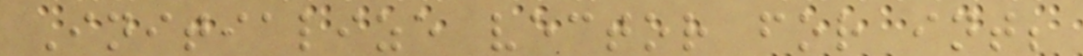Initialize vector for int;
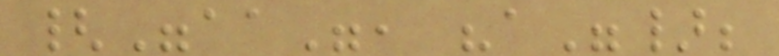{"aa", "a"};
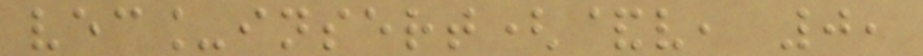vec_insert(&v, 0,
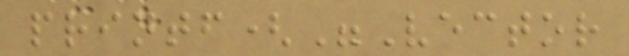printf("Vector
